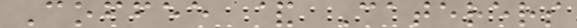Coffee & Caterers
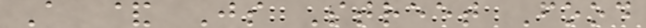A & Js Street Food
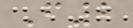F2
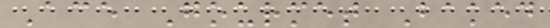Ace Gourmet Baked
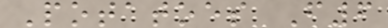Potatoes F6
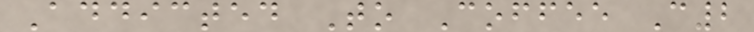Addicted To Coffee C2
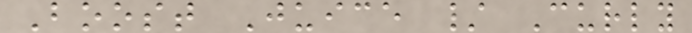Boost Juice / Curly
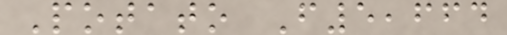Potato F5,664
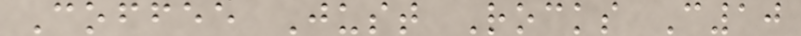Coffee Just Rocks C10
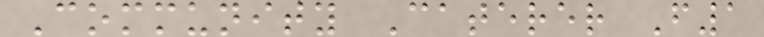Community Caterer F1
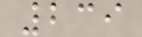239
